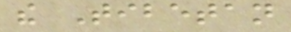the Tibetan
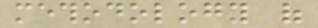methodology of
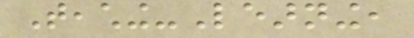Teaching-Learning,
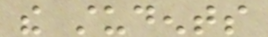the students
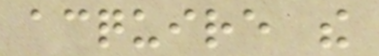acquire the
